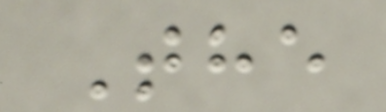The
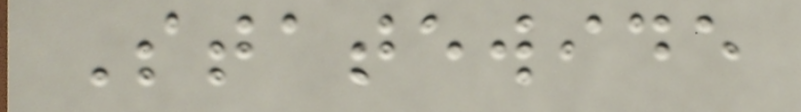Statewide
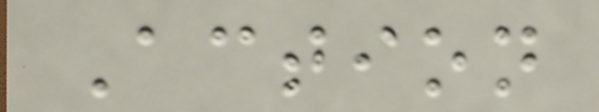Action
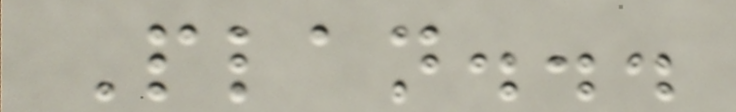Plan...
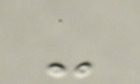-
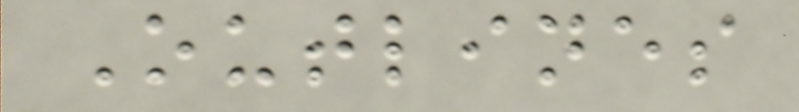Outlines
